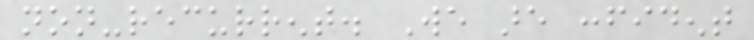non-recurrent. We are confident
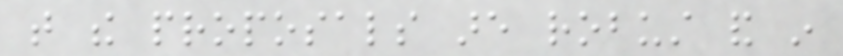that the proposals are robust and in
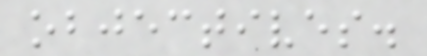objectives.
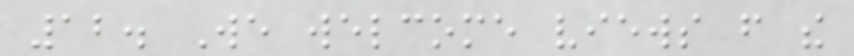12. We welcome views from the
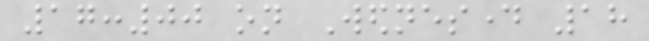17:00 on Wednesday 18
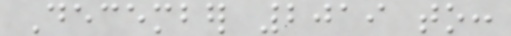December 2019 to:
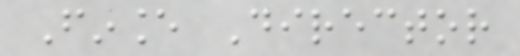Finance Director
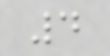4
